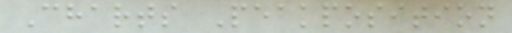Charts Peakposition
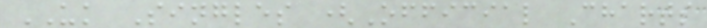UK Singles (Official Charts
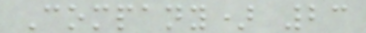Company) 23
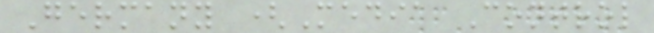Germany (Media Control
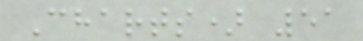Charts) 51
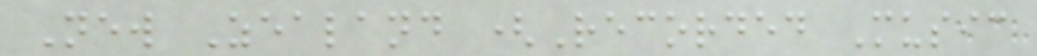New Zealand (Recorded Music
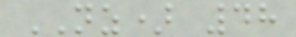NZ) 48
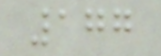177
